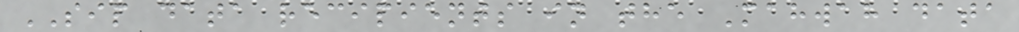SIP data recipients in the Mahwah data
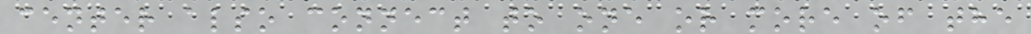center also connect to one or more of the
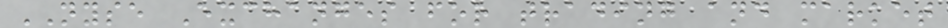NYSE Exchanges for trading and market
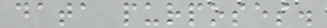data purposes.
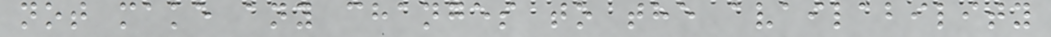not make any changes to the availability
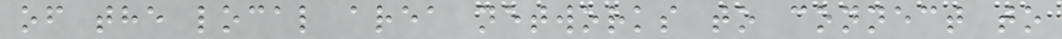of the local area networks to connect to
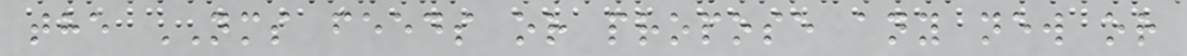the NMS feeds or propose any new or
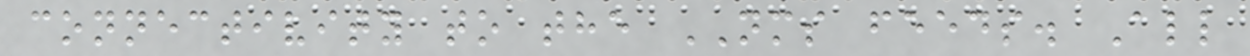connectivity to the NMS feeds. All
